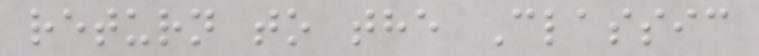return to the Classic
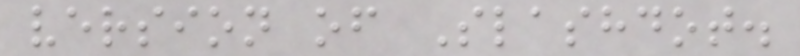version of Slashdot.
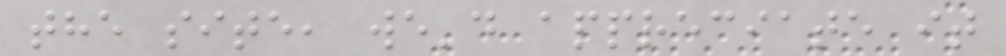the site, we'd appreciate it
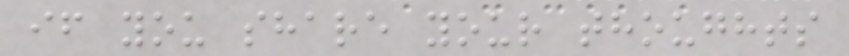if you share your thoughts
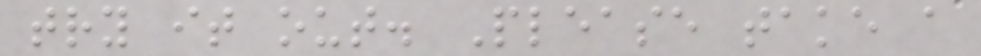try it out. Please take a
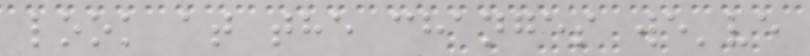look at the changes we've
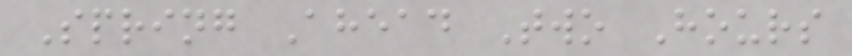Spring Ahead Two Hours
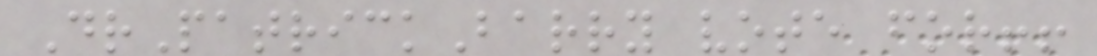DrPatrickBarry vote for!!
